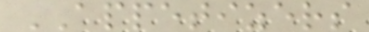APPETIZERS
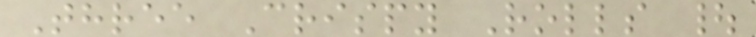Three Crispy Rolls |
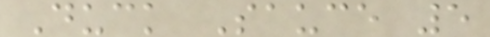Duck Sauce 5
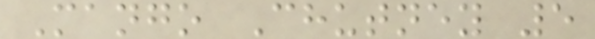Mango Chutney 5
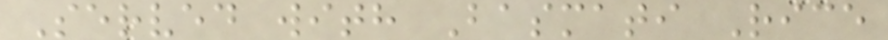Served with Basmati Rice
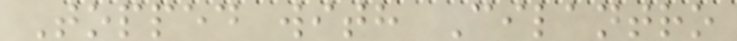Topped with Cilantro
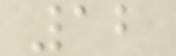12
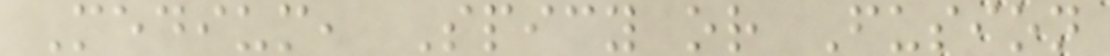Medium, Spicy or Fusion
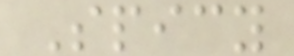Spicy
